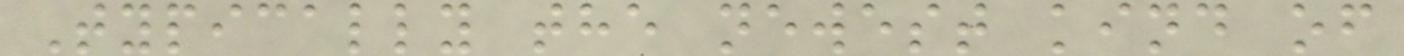Typically the newest kind of
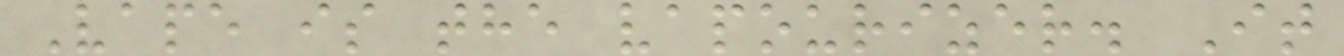Vape is the vapourizer. It
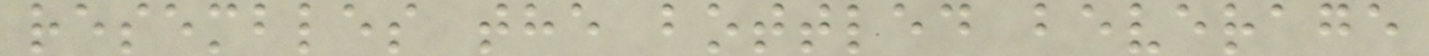resembles the bottled beverage
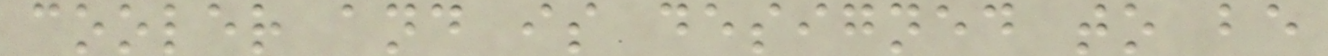cooler and is designed to be
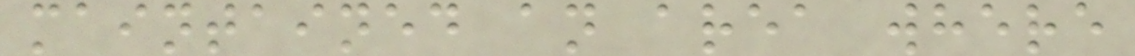maintained an area where
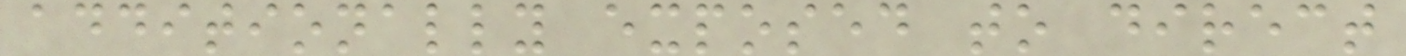additionally exposed to direct
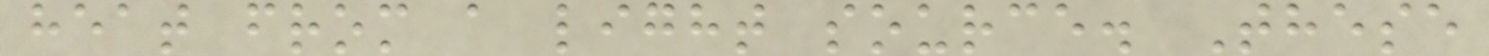heat from a light source. These
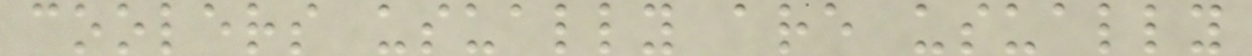coolers usually are usually
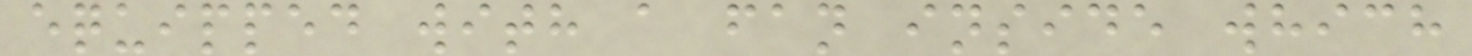equipped with a fan inside which
